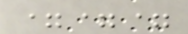===
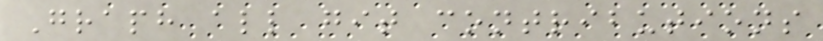Graph all git contributions
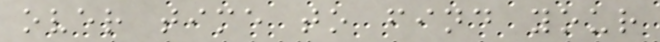over time to find your
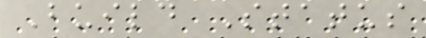Build Status
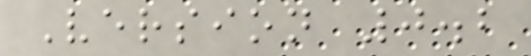Version 0.2
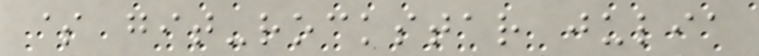$ git-rockstar julia
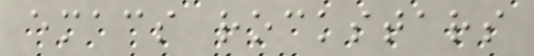emacs rockstars
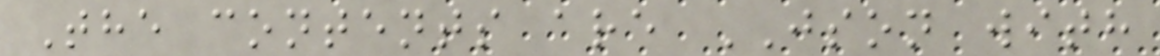The contents are JSON with
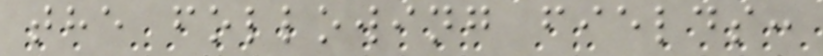the following fields:
